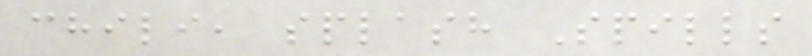chili, splash Spills
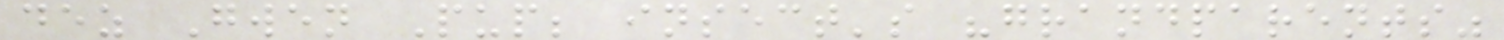dez Gwen Pup; insect's "grandparents"
